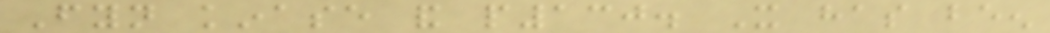Fyn kinase and p130. It has been
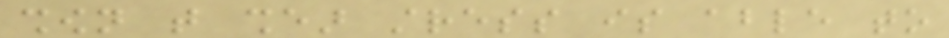shown that shear stress is able to
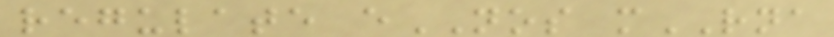regulate eNOS mRNA
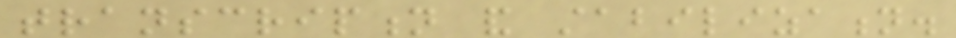transcription and stabilization.
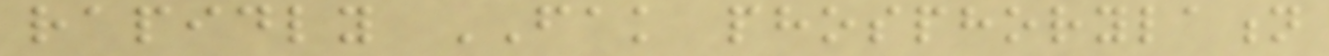rapidly FAK phosphorylation
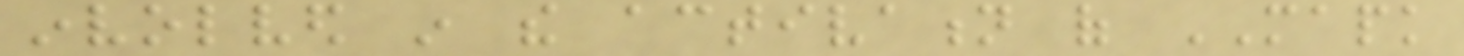involved in the activation of MAPK
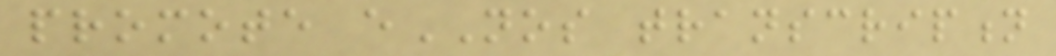promote eNOS transcription
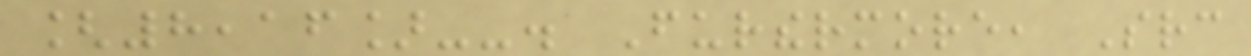[8,16]--. Furthermore, Src
